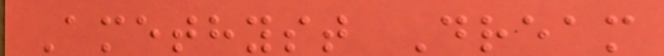Amethyst Dream
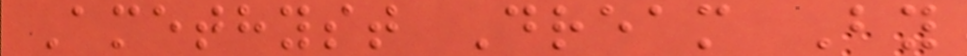Amethyst Dream By
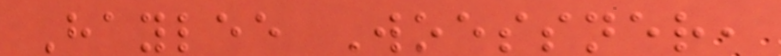Haylee Woessner,
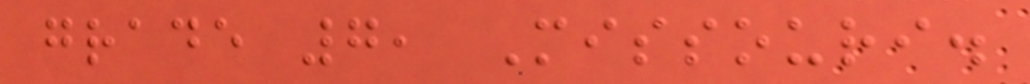grade 7, Missouri.
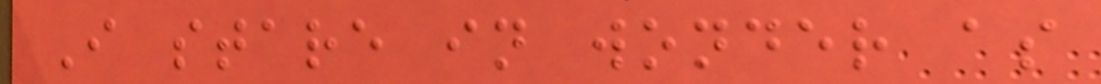I stare in wonder as
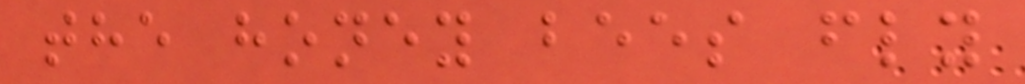the honey bees fly
